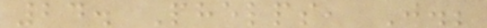24. Phelps, J.;
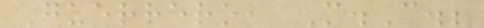Guerrero, M.C.;
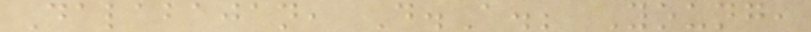Dalabajan, D.A.; Young,
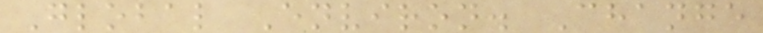Global Environ. Change
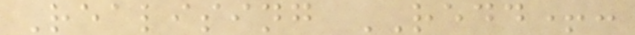Realising REDD+:
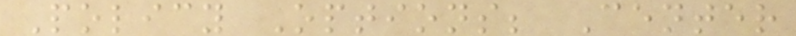Policy Options; Center
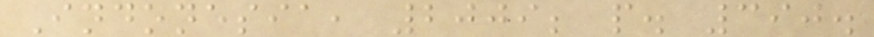Indonesia, 2009; p. 390.
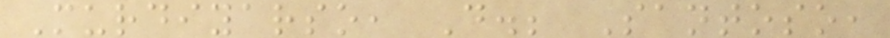Murdiyarso, D.; Santoso,
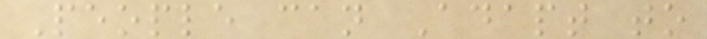People can Adapt to
